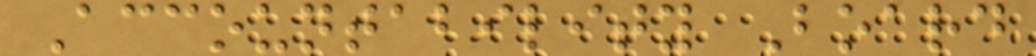Accountability Board
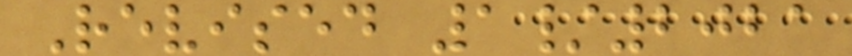Revised 1/2021
